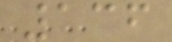136
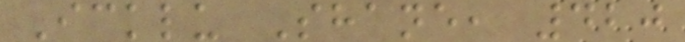Icklu Shane, 420
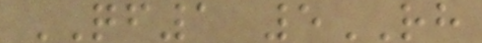QF1 5RH
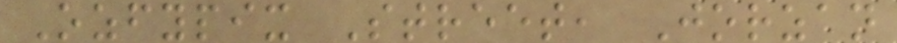Ozfypix Street, Jorzan
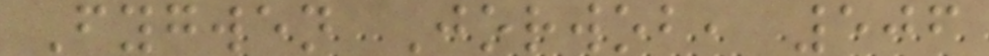Fygwen Jorwob, 506
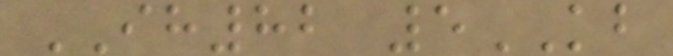IH82 5KB
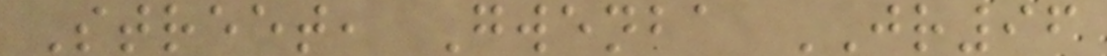Street, Gwenba JR96
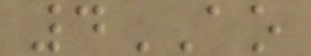4AO
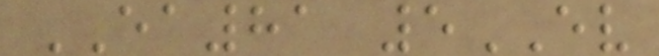EA81 5EV
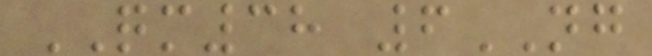QM38 6NG
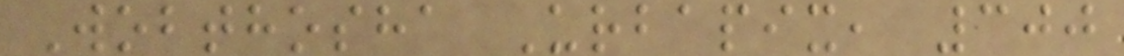Wobthosha Urbapix, 300
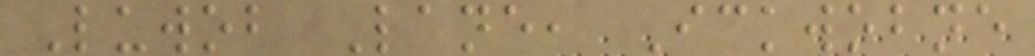Luwob Lane, Ickwobne
